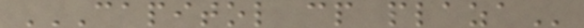CAPITOL CP PLAZA
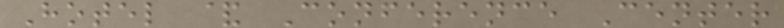Hotel & Conference Center
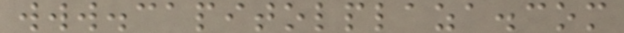www.capitolplaza.com
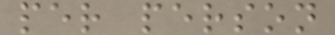per person
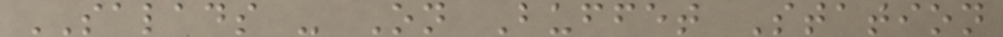SALADS - On Buffet Station
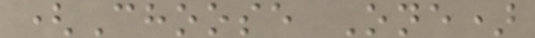(Choose One)
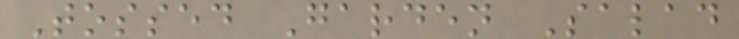Tossed Garden Salad
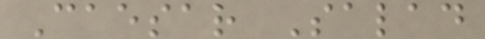Caesar Salad
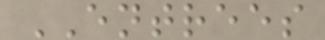ENTREES
